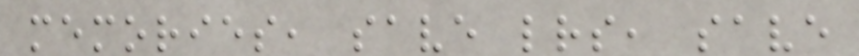memories, save letters, save
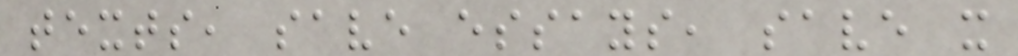texts, save essays, save it
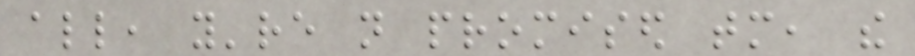all, you're not promised tomorrow, the
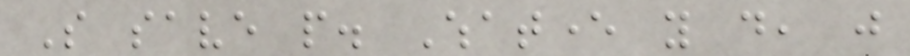So save people. Whatever you do, just
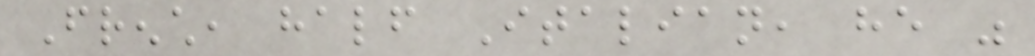French, half Italian, he was
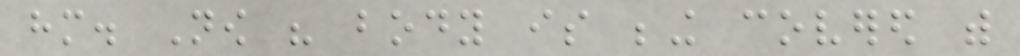him. Now his body is being covered with
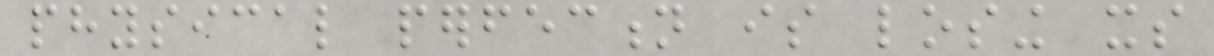physical perfection is losing its
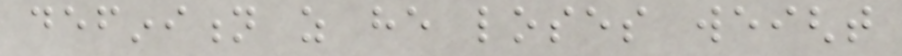definition as he loses weight
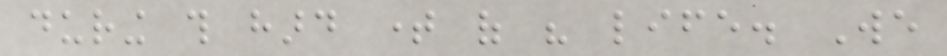during this hard time of his life. We
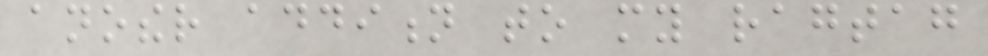another addition to my ragtag
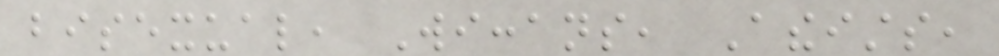bisexual, Wiccans, Atheists,
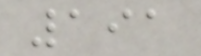191
